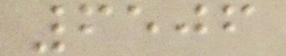6506
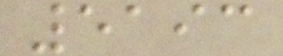5193
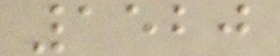1520
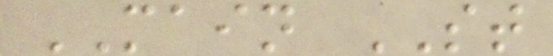MAIN ST
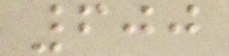600
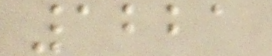1221
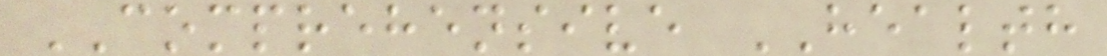COMPREHENSIVE HEALTH
